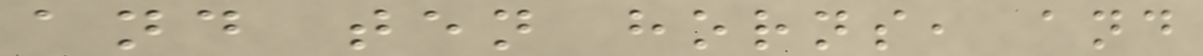and ten horns, and
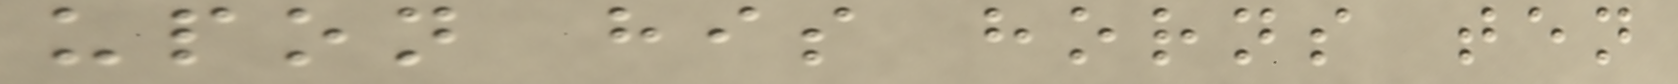upon his horns ten
